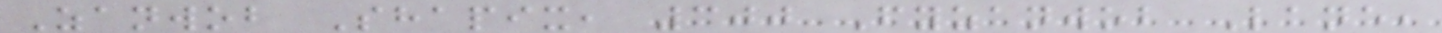Zanwob Shapix, 300 Fyzanwob Lane,
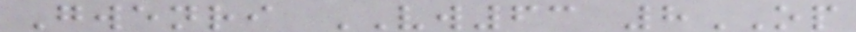Gwenri VW63 8OP
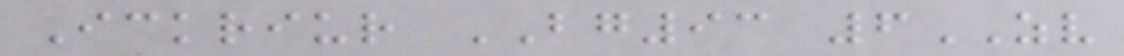Ickriur BG93 6ZV
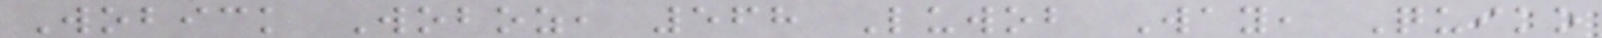Wobick Woboz, 568 Luwob Way, Quiko
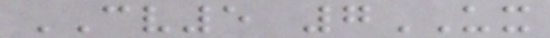CV5 7UX
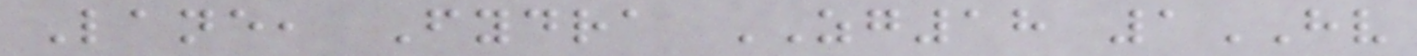Lane, Fydra ZG18 1HV
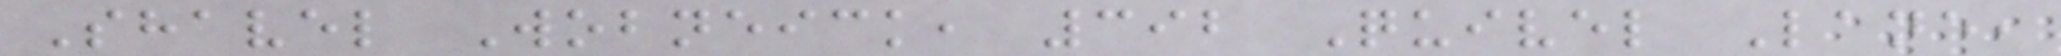Shavel Wobneick, 392 Quivel Lane,
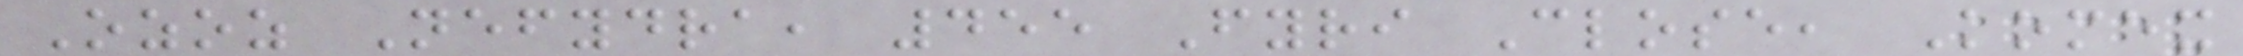Ozoz Nefydra, 455 Fyri Close, Komex
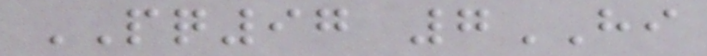PQ97 7HI
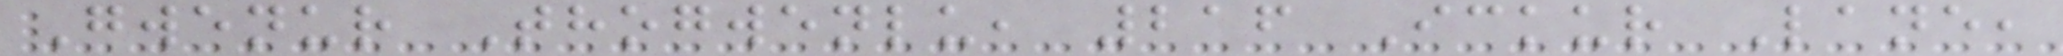Gwenur Thogwenlu, 216 Ickur Lane,
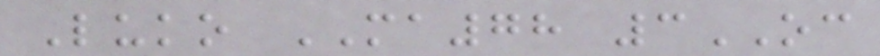Luko MA78 3OC
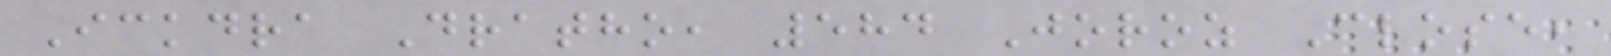Ickdra Dratho, 584 Joroz Close,
